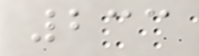233
